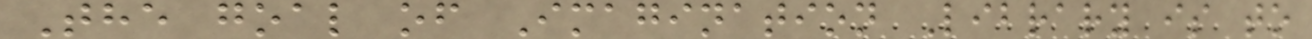The goal of Imagination Library is to
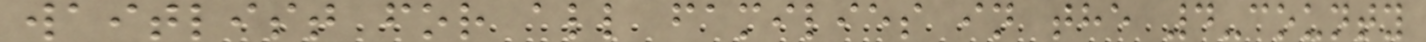waitlist for all families in the 4-county
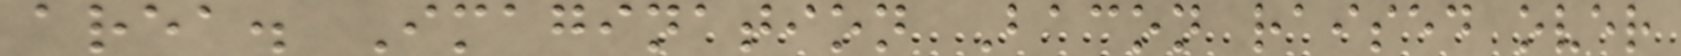area. Imagination Bacon raised over
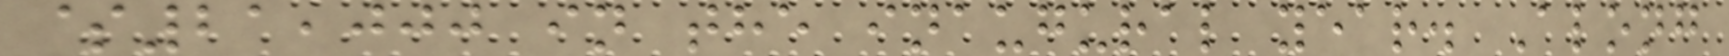$21,000 in the inaugural year. Along
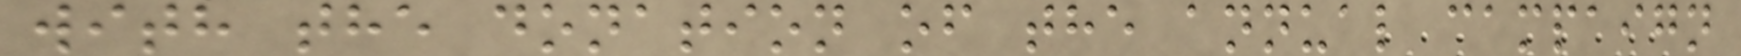with the donation of the annual campaign
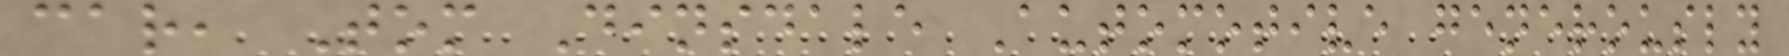car, Tom Dinsdale Automotive generously
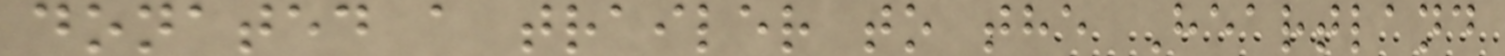donated a trailer to the Heartland
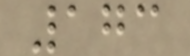173
